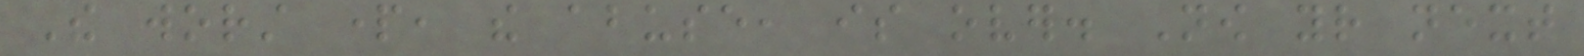The worst part, the abuse, is over. Now your next
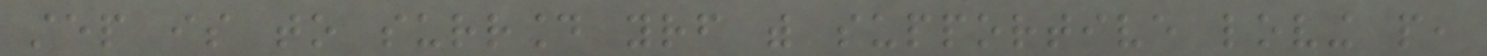step is to surround yourself with supportive loving people,
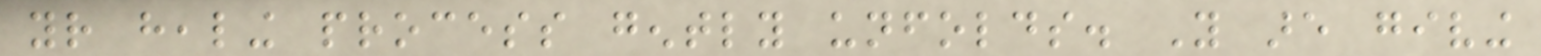your healing process gently unfolds. You are giving
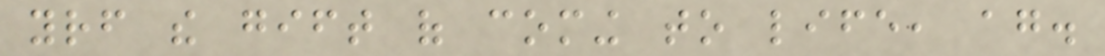yourself the gift of coming to life, again.
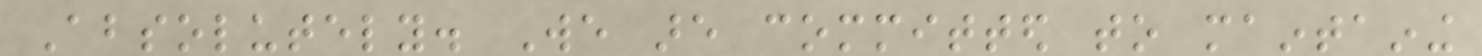Absolutely. We are committed to maintaining
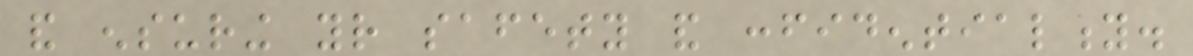and ensuring your safety and confidentiality.
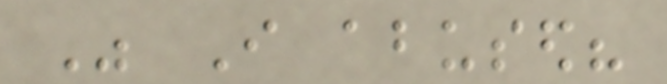Was I abused?
